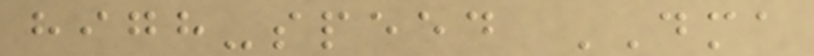high-speed DMA
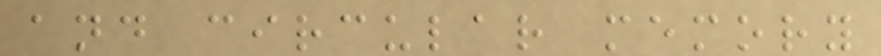and circular memory
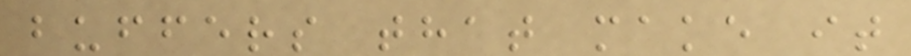buffers that make it
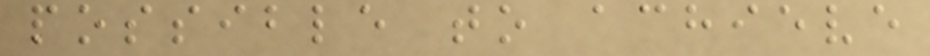possible to achieve
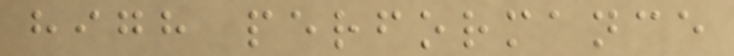high performance
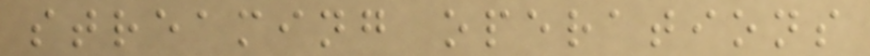streaming operations
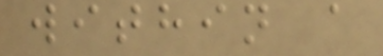within a
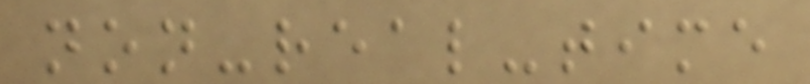non-real-time
